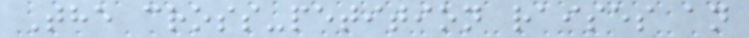The cross-petition raises an
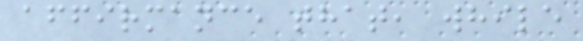affirmance that, while
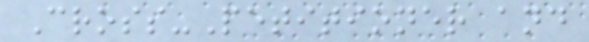Cross-Petitioner and
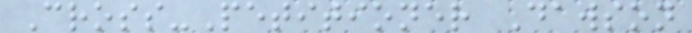Cross-Petitioner Dawson
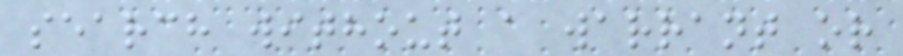search without a warrant or
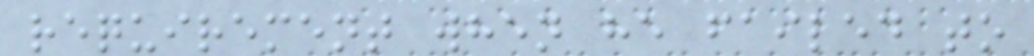requirement when he failed to
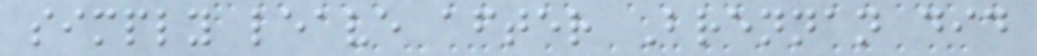simply leave after Brennan did
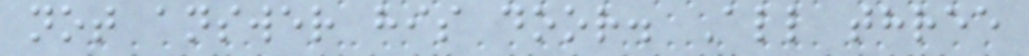not answer his door. All three
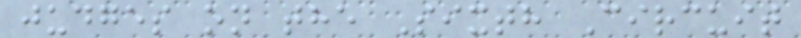judges on the Sixth Circuit
